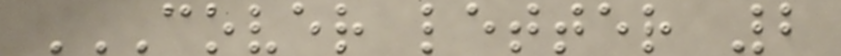COVER LETTER 2
